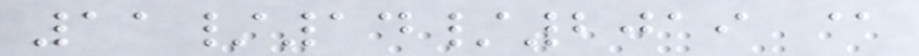11/14/2019 @
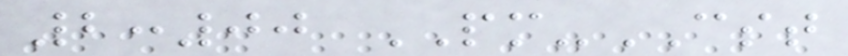2:00 PM-CST
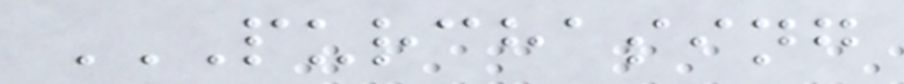PURCHASING
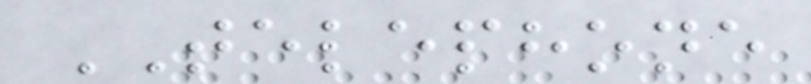TELEPHONE
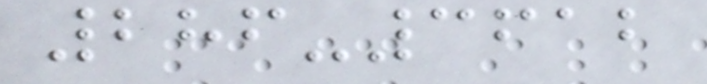286-3612
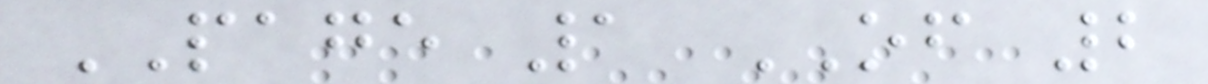PAGE 1 OF 2
